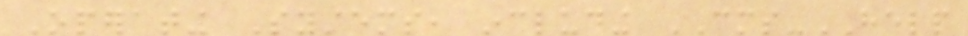Operating Systems, including CMS-HELP
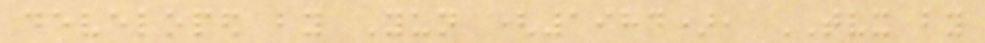developed by Yun (1984), TVX by
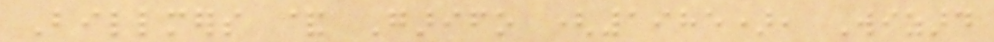Billmers & Garifo (1985), Wizard
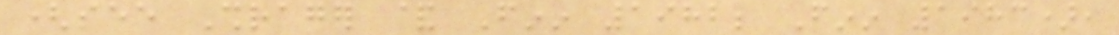(see Shrager & Finin 1982; Finin 1983),
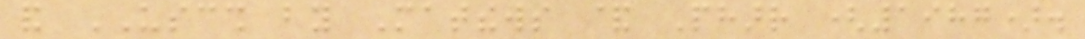and USCSH by Matthews & Pharr (1987).
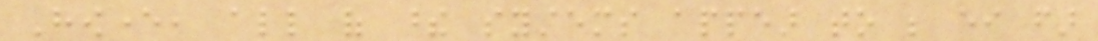However, all of these systems appear to be either far
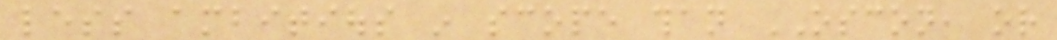less ambitious in scope than OSCON, or
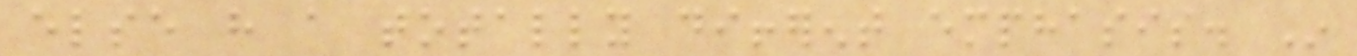else have a totally different emphasis. In
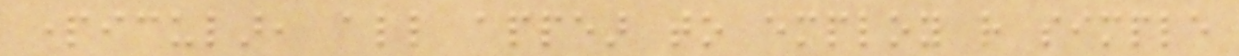particular, all appear to employ rather simple
